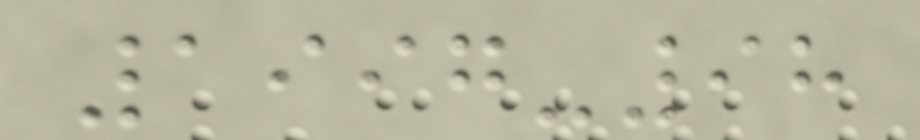1997-98
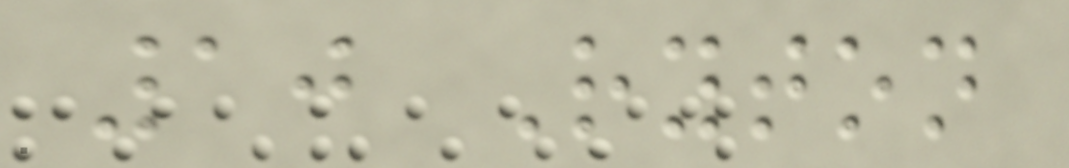10 Ryton
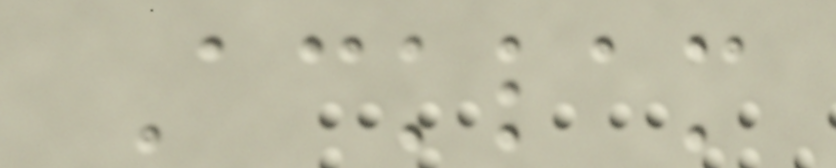Acklam
